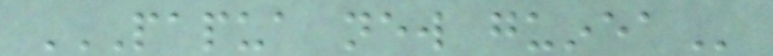PAPUA NEW GUINEA
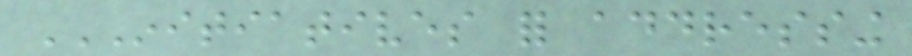INITIATIVES FOR ADDRESSING
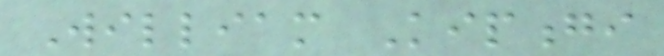William Kipongi
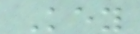Key
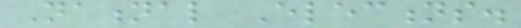National Elections.
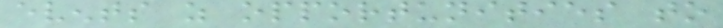events as opportunities to
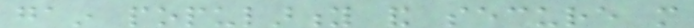gain popularity and secure more
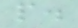people.
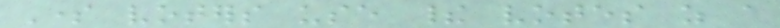Some voters use their votes as a
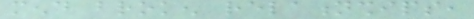mend broken relationships,
